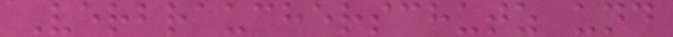Verbraucherschutz und
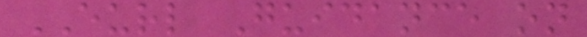EURL Guidance on
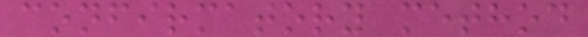confirmatory method
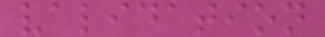validation
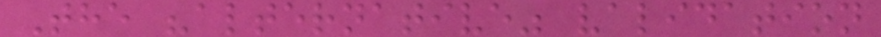The "alternative" validation
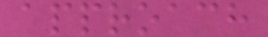approach
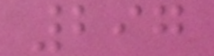297
